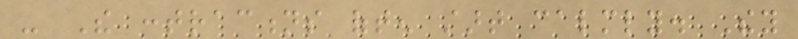- The contractions often start calmly. They
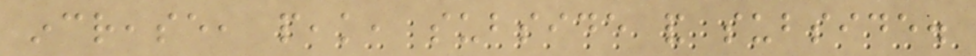increase, peak, subside and subside.
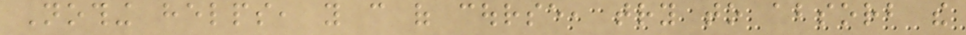Nothing helps, you can of course, try to absorb the
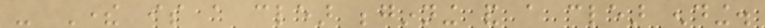- There is a clear beginning and a clear ending.
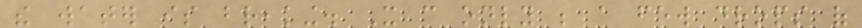the water is breaking. It can only be a few drops of
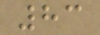83
